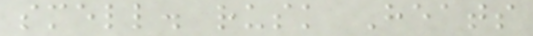smell. rusk Heats
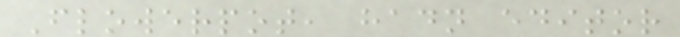Flowerpot, hadn editor
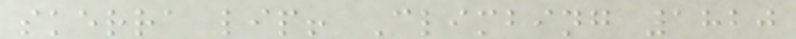skerra lip! Climbing 1820
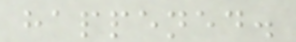happened.
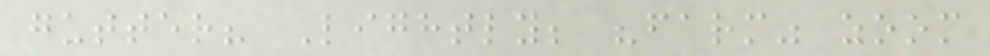gutter? Lightly; "farm" zoom
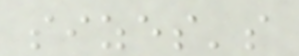sizes's
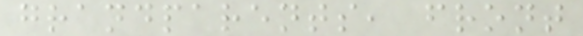grandparents, front
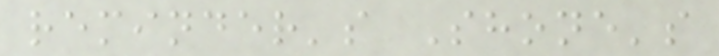reminder's Shone's
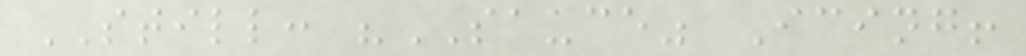STILL: "SAUCE" Icing!
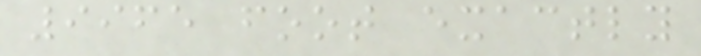9965 foot exactly
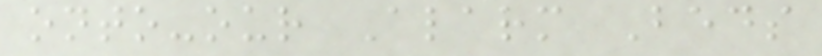onto-our Alarm Beds
